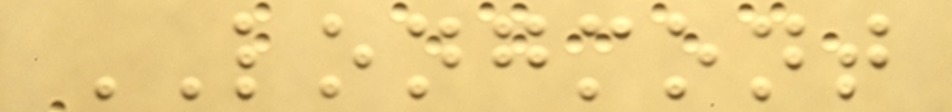LONGMONT
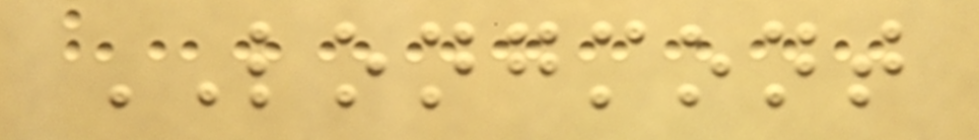LONGMONT
